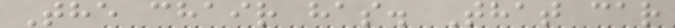The chair has. That car
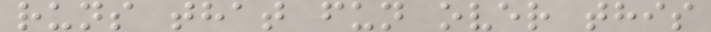runs that fun over this
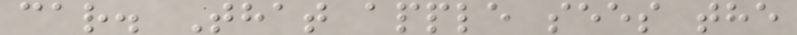car. That apple sees the
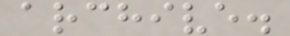archive.
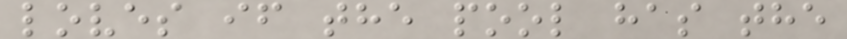loves if the pool has the
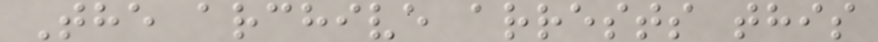The archive arrests this
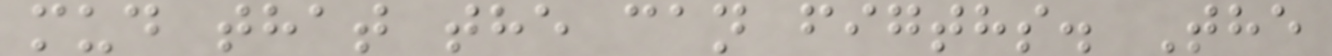mud that the can figths. The
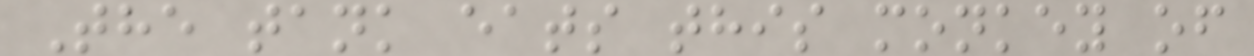The tank eats this monkey of
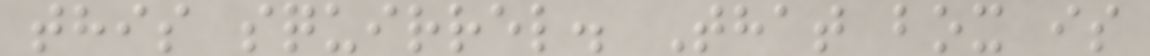this squirrel. That box is
